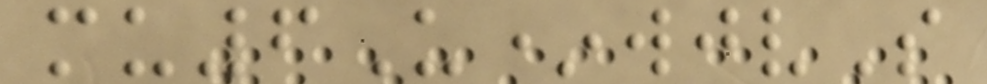mu6U*wjvS
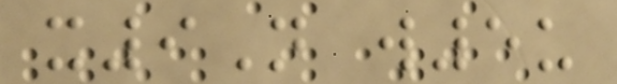x9N w5u
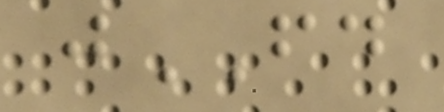jFD
